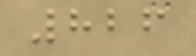826
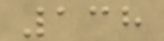138
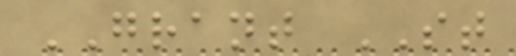GRANT ST
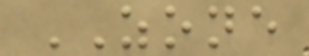ZONE
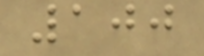100
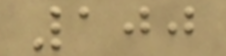100
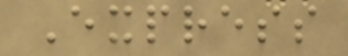Express
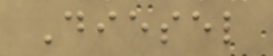Diesel
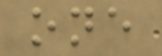one
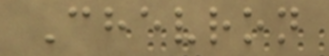Chevron
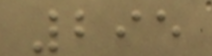295
